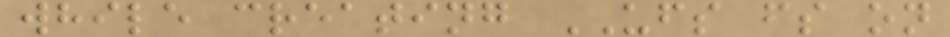while creating UFS fs on
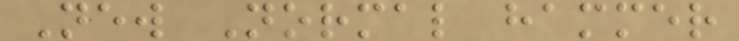New Normal hammer
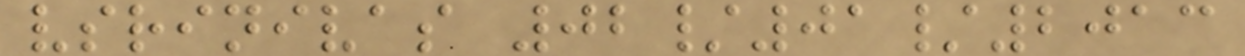vsrinivas 02/01/2013
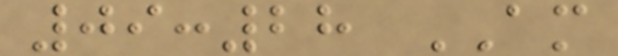09:28 AM
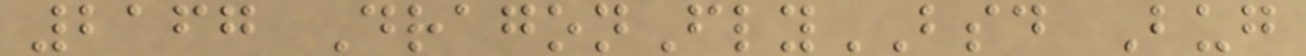2167 DragonFlyBSD Bug
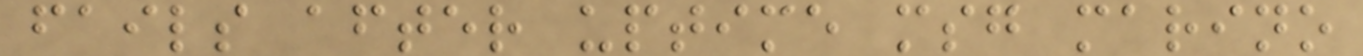fails after uptime msg marino
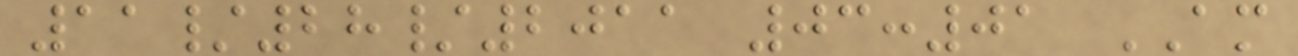11/28/2011 03:01 AM
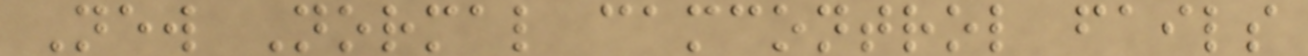New Normal camcontrol fails
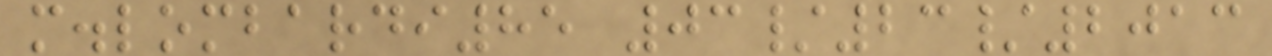m.lombardi85 03/23/2013
